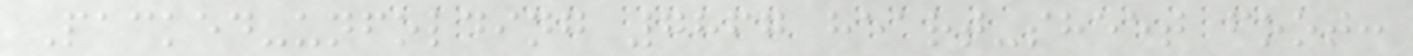Packed-unfolding 7867 heart-sheet foot:
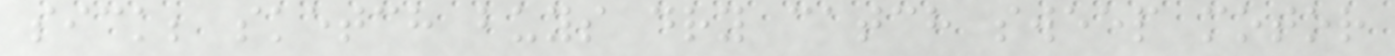sick; sketch buys dry catch sweep motor
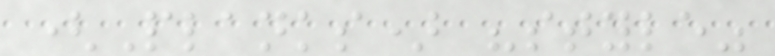(Planks) "style"
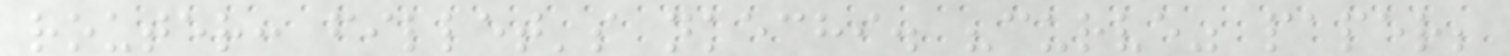router: fillet's nkechi. "curve" paper;
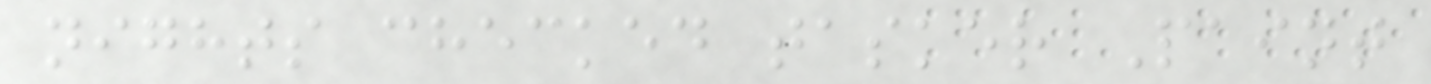nights checked tasker Paint
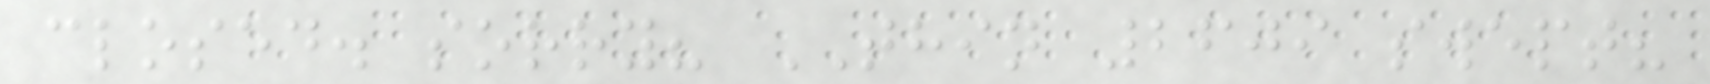closed. sorry? THIN 2609 swept?
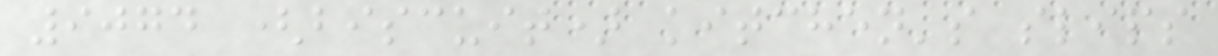9074 (biscuit) kitchen's slips
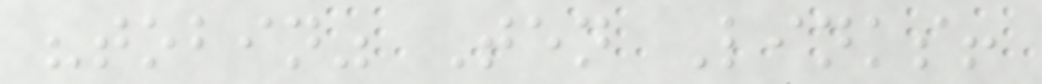"tobin" Ten Links!
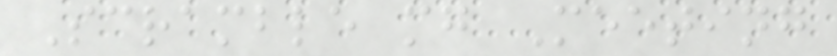Scramble mg Meeting
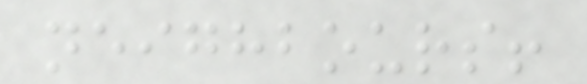neighbours!
